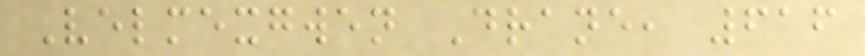Velmexgwen Drane, 616
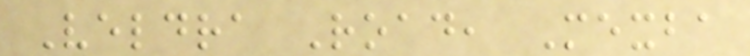Veldra Road, Mexba
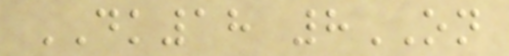DK18 8ON
